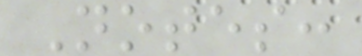Notes:
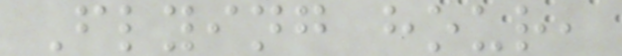Flying hour,
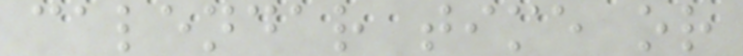calendar time or
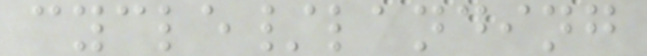cycle/landing
